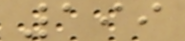199
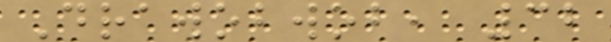Drawobwob, 32
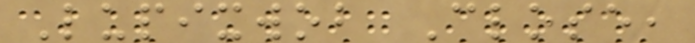Lupixwob Close,
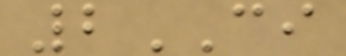2CI
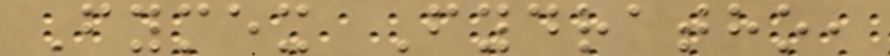Fymex Fydratho,
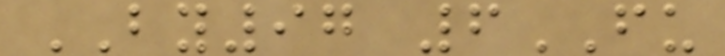BY97 6FU
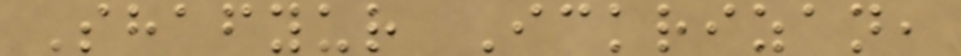Shafyur Ickrizan,
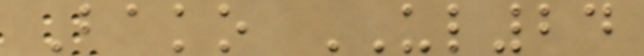Bako UL24
